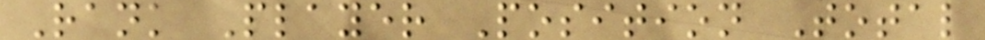Rank Player Position Total
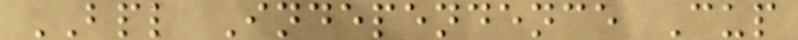BPL Independence Cup
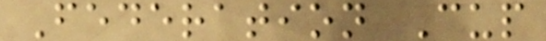Federation Cup
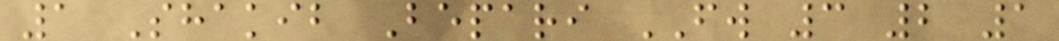1 Shakib Bepari FW 3 2 1
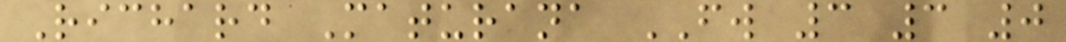Richard Maturana FW 3 3 0
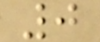0
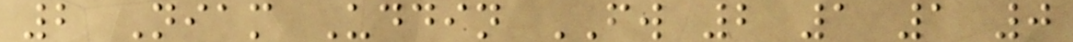2 Niam Uddin FW 2 1 1 0
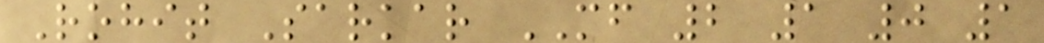Rohit Sarkar MF 2 1 0 1
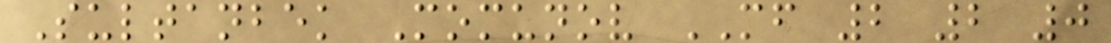Sultanbek Momunov MF 2 2 0
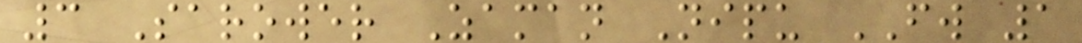3 Sarower Zaman Nipu FW 1
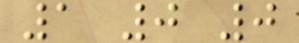1 0 0
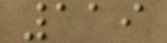119
